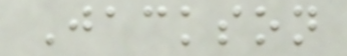Jackson
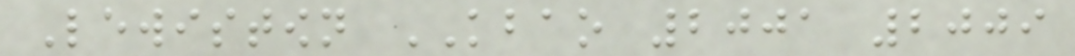Lewistown KBAO 2001 2009
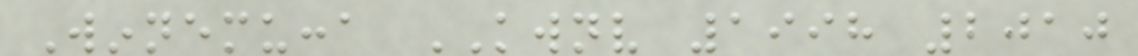Winnemucca KWNV 1998 2010
